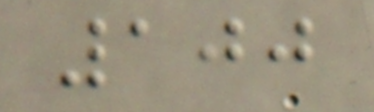100
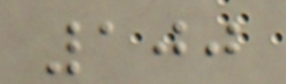100
